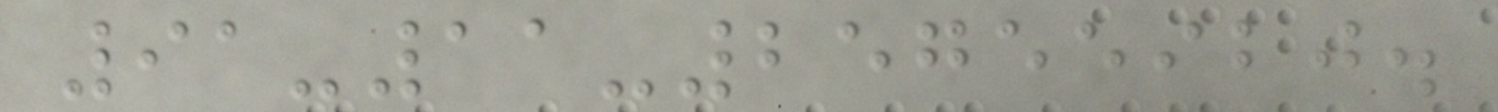91-11-25755920.
